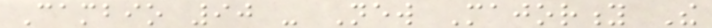Cambio 90 - New Majority The
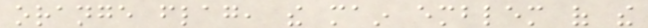orange flag, the main emblem of the
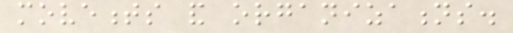movements and organizations.
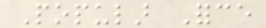Popular Force
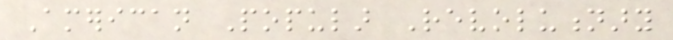American Popular Revolutionary
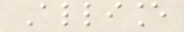Alliance
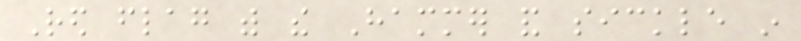Red flag with the Hammer and sickle in
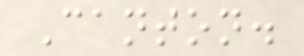Canton.
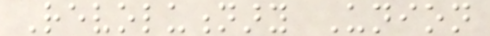Revolutionary Union
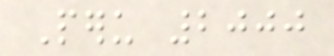Peru 2000
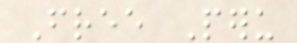Free Peru
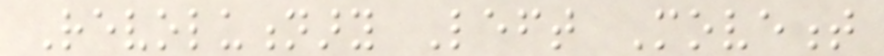Revolutionary Left Movement
